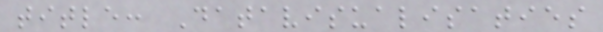title: Datavisualisaties
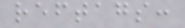reftags:
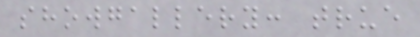showgallery: true
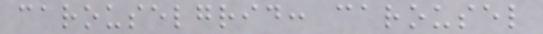carouselgrid: carousel
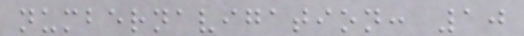numbernavigation: 10
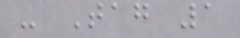- Tag 1
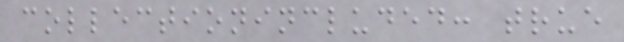collectionincluded: true
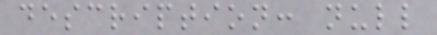description: null
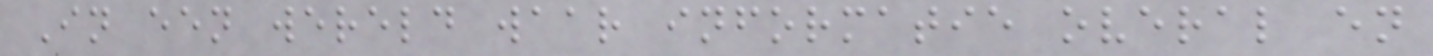In een wereld waar informatie overal en
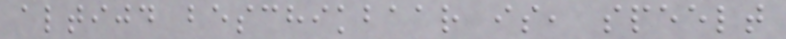altijd beschikbaar is, speelt
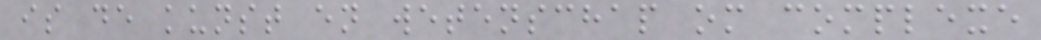is de kunst en wetenschap om complexe
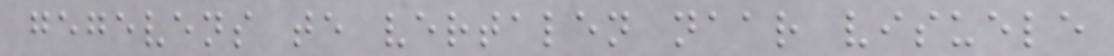gegevens te vertalen naar visuele
